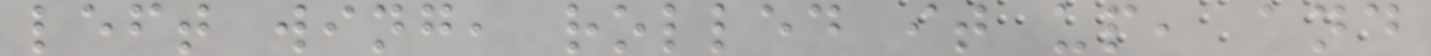left wing, rolled it up, and
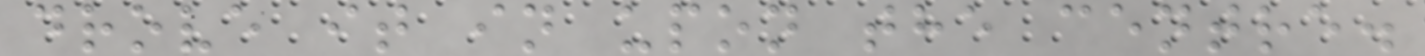drove it in upon the centre.
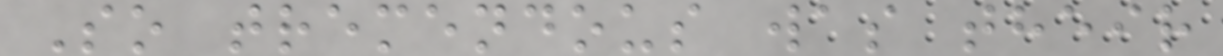So tremendous was their
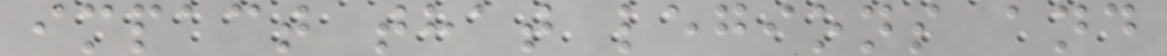impact that legions and
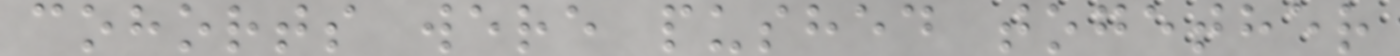cohorts were pushed together
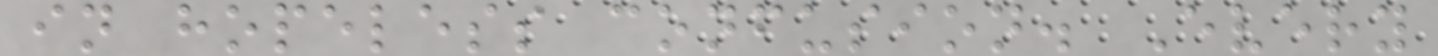in hopeless confusion. Every
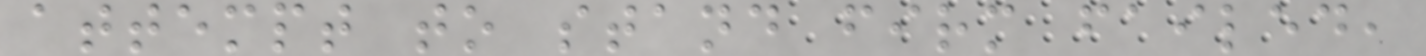attempt to stand firm failed,
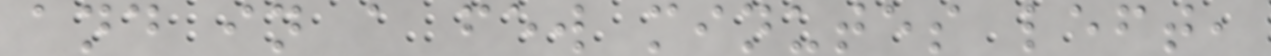and in a few minutes left,
